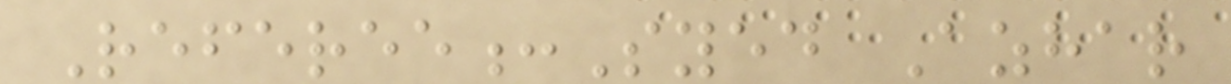Referee:Syed Azhar
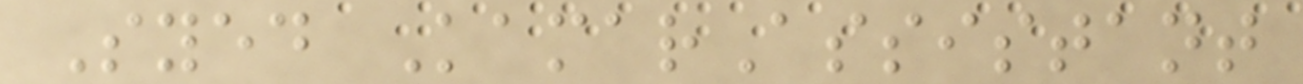Syed KamarAssistant
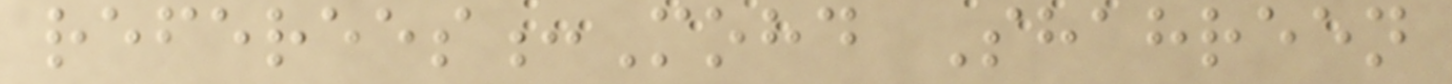referees:Mohd Shahreen
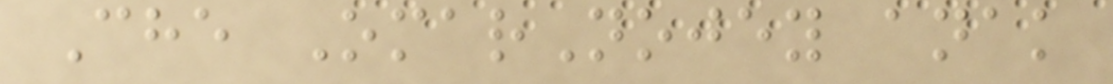Che OmarNojey anak
